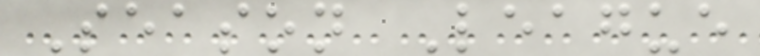Season League
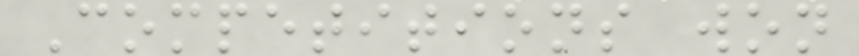Competitions won
